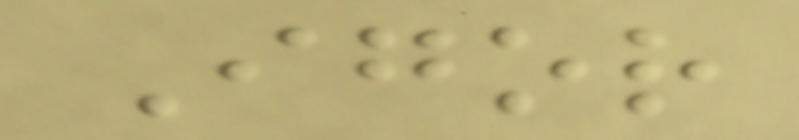Igor
